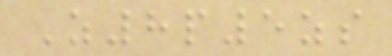Z8p5zs
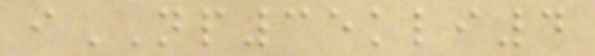iNP35kli4
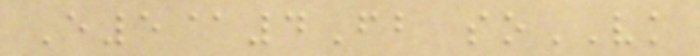E5@4Fb soVK
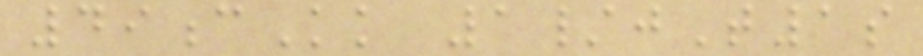49cKk 1/jT1s
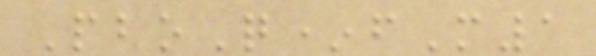PboQ*fM1
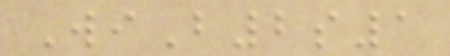WiB2s1
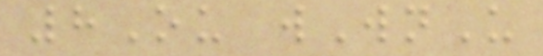8Ou wWnU
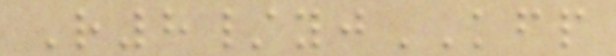R8/yjKFP
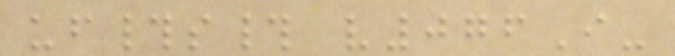uf#s# v076I-
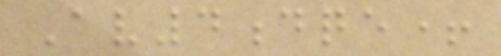Av4dqe+
